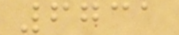6731
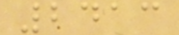2413
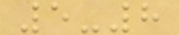5-8
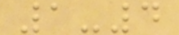1-4
